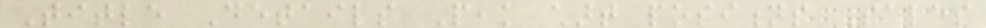Title Details Peak chart positions Sales
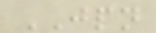JPN
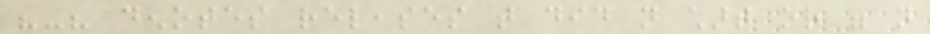"-" denotes releases that did not chart or were not
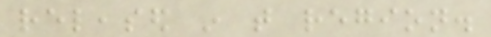released in that region.
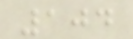104
